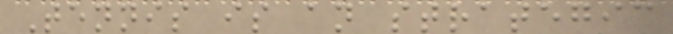Tennis is an strategic
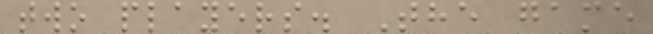two players. The game
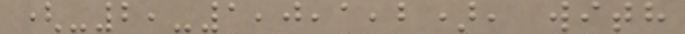(-2,-1,0,1,2), with
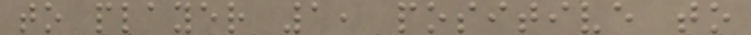to player 1, positive to
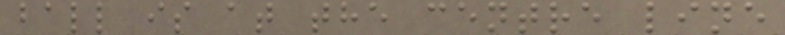ball is at the centre line
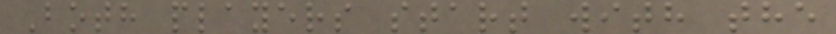Both players start with the
